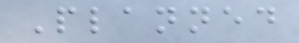Planned
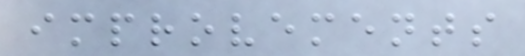improvements
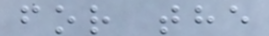for the
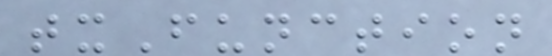txFunction
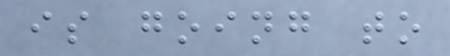is going to
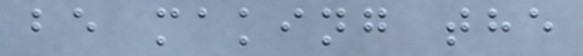be making the
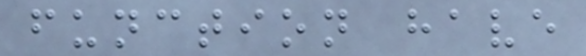function have
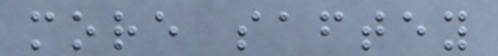more saftey
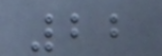22
